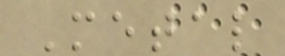Metal
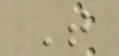T
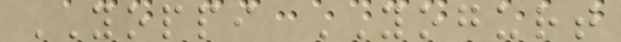YOPPI YOGURT
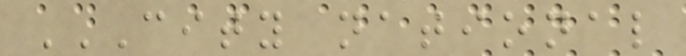CITY NATIONAL
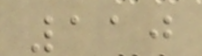110
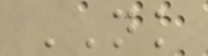NK
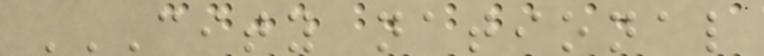CITY NATIONAL
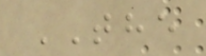THE
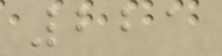221
